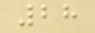28
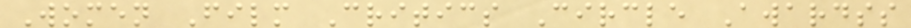Women Film Critics Circle Awardss
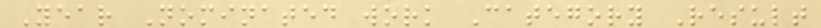Year Nominated work Category Result
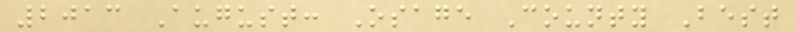2013 August: Osage County Best
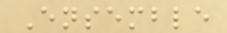Ensemble
